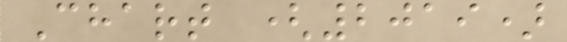Chart (2019)
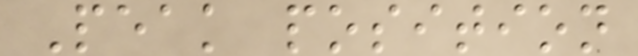Peak position
